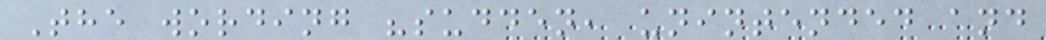The wording "sudden, unintended and
